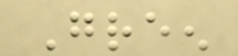Green
